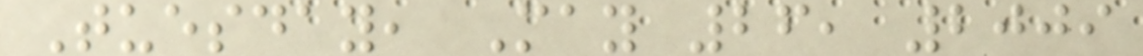Tuesday, May 26, 2009
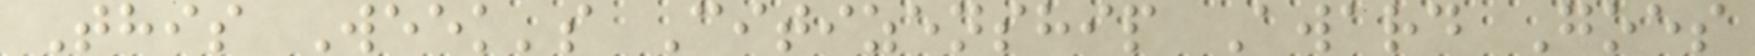This Week's Citizenship Award Goes
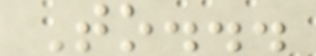To...
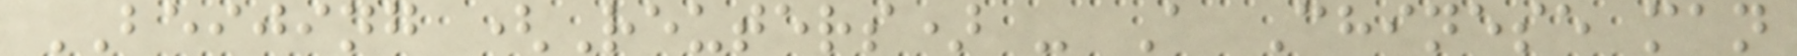BEIJING (Reuters) - A Chinese man
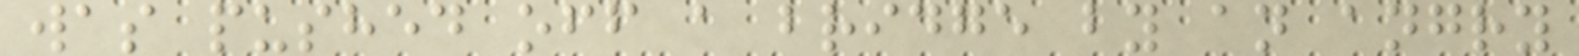was pushed off a bridge by an angry
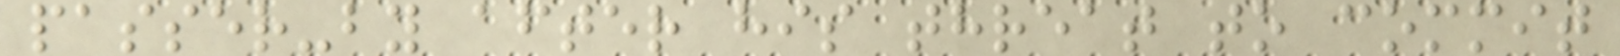passer-by after his threat to commit
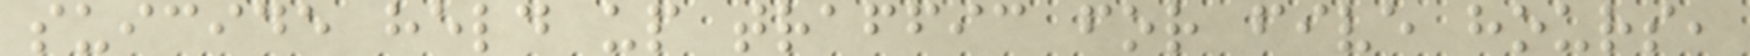suicide held up traffic for five hours,
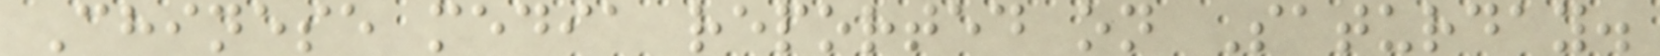Chinese media reported on Saturday.
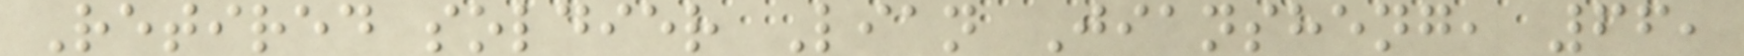Retired soldier Lian Jiansheng, 66,
